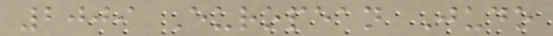2009 European Judo
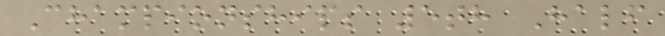Championships 5th Half
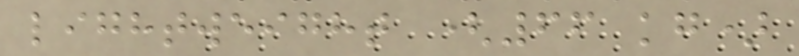lightweight (66 kg)
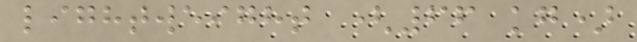lightweight (66 kg)
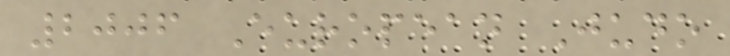2006 European Judo
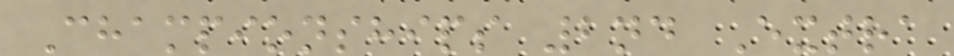Championships 2nd Extra
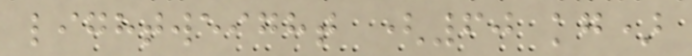lightweight (60 kg)
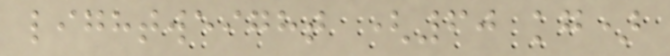lightweight (60 kg)
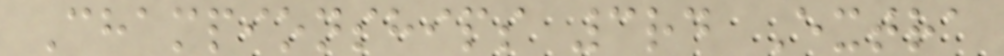Championships 3rd Extra
